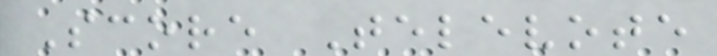Score Televote
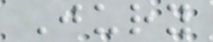Jury
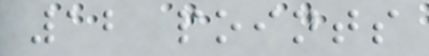12 points
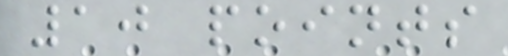10 points
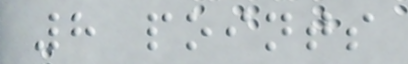8 points
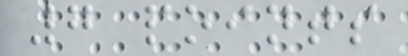7 points
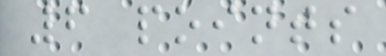6 points
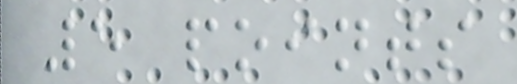5 points
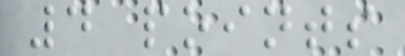4 points
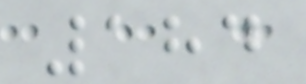184
